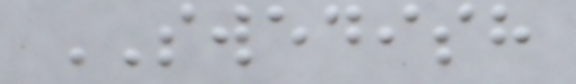SWEDISH
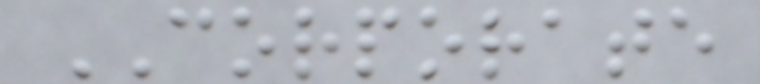CORPORATE
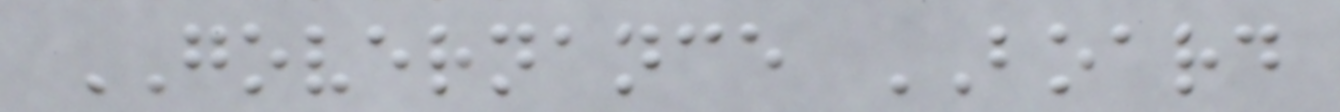GOVERNANCE BOARD
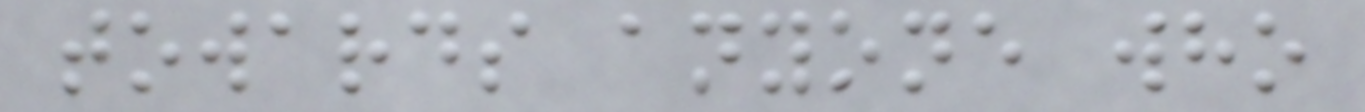towards anyone who
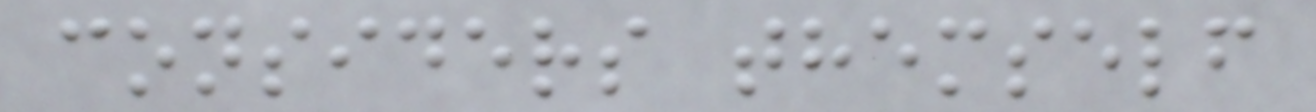considers themself
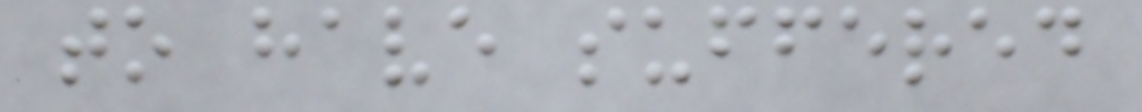to have suffered
